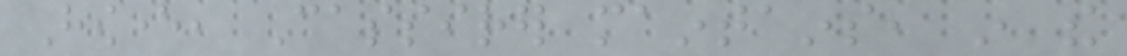However, Cassirer maintains, in the
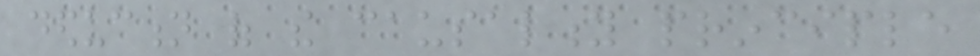deduction of the causality principle
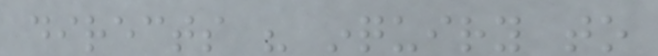directs his inquiry to
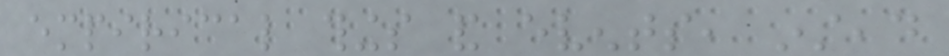empirical things and events, instead
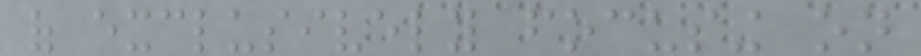of exclusively focusing on
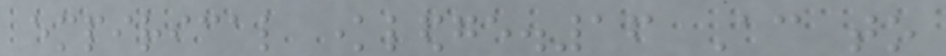empirical knowledge.16 According to
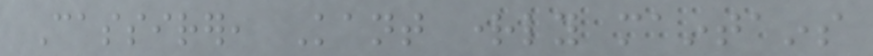Cassirer, Kant rightly maintains
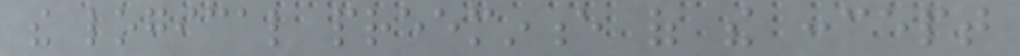the logical preeminence of the concept
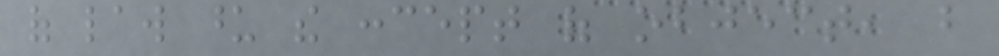of law upon the concept of object, but
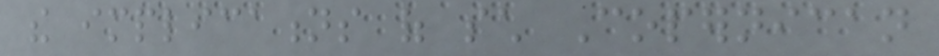the implications of such Copernican
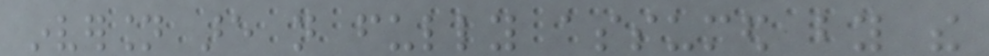inversion are not fully assumed by the
